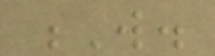W.
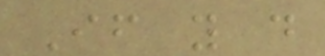If you do
